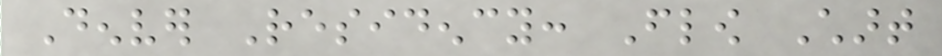Denver Residency: Flow Chart
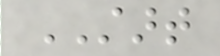START
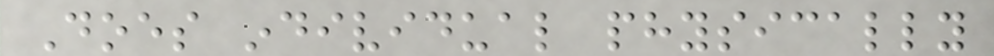Does individual physically
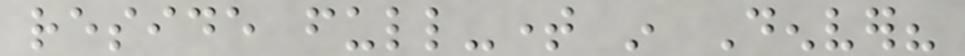reside full-time in Denver?
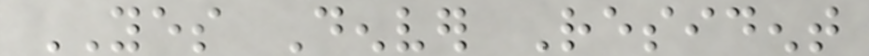YES Denver Resident
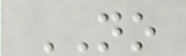NO
